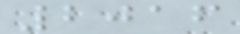2016
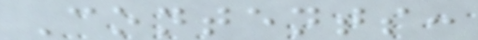Contents:
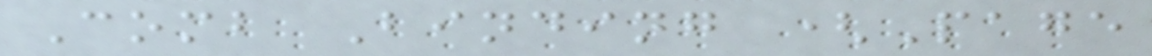Comb Binding (Page
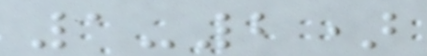1-2)
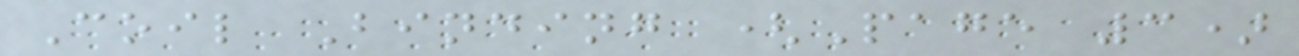Coil Binding (Page 3)
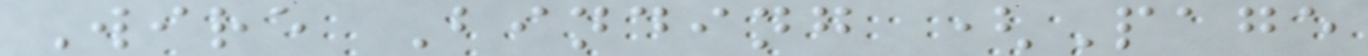Wire Binding (Page
